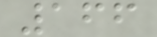166
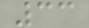33
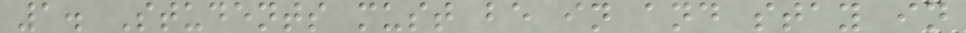1. Students must be in and stay in
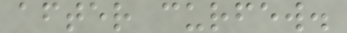after curfew.
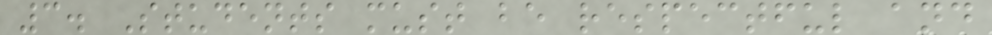3. Students must be respectful and
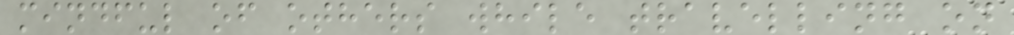mindful of others while travelling on
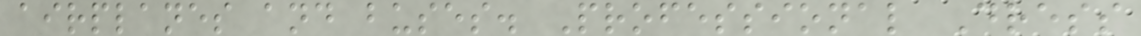airplanes and buses. Professional Dress
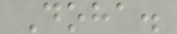Doha.
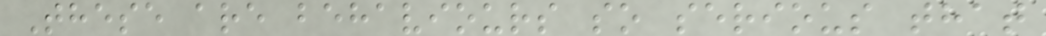These are behaviours so serious that
